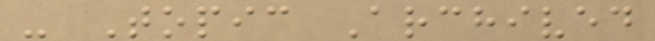- Topic Archived
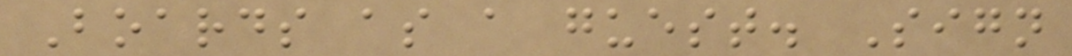Boards as a guest. Sign
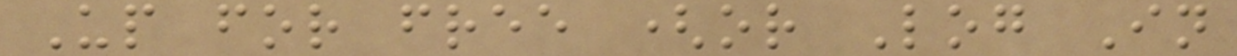Up for free (or Log In
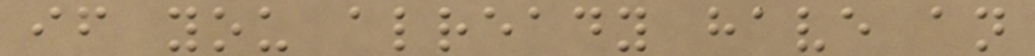if you already have an
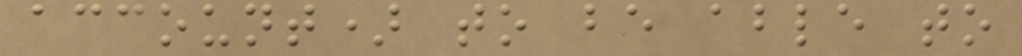account) to be able to
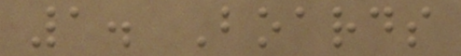1. Boards
